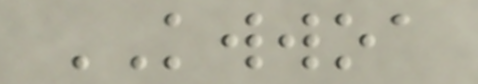KWWOA
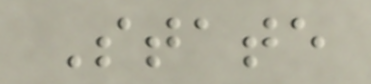State
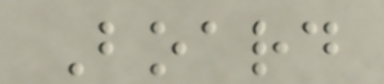Board
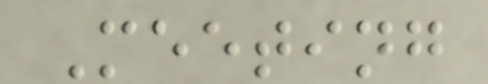Meeting
